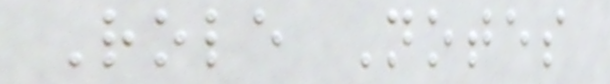Role Notes
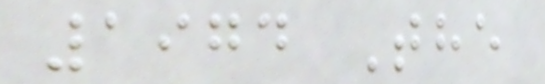1974 The
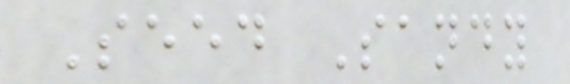Seed Sandy
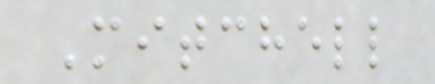Mitchell
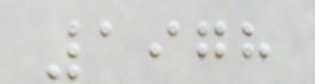1978
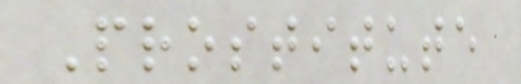Prostitute
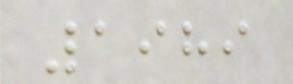1989
